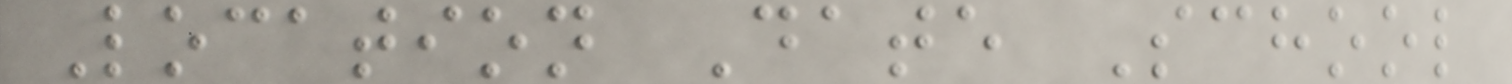Location Date School
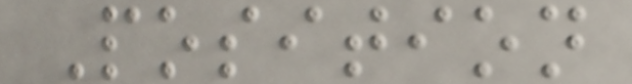Position
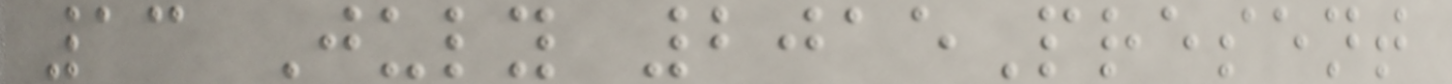13 July 2015Present
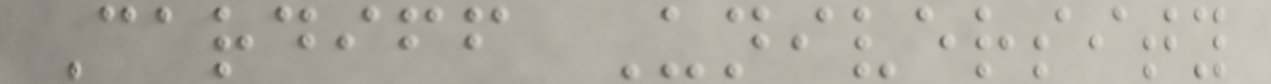Cardiff University
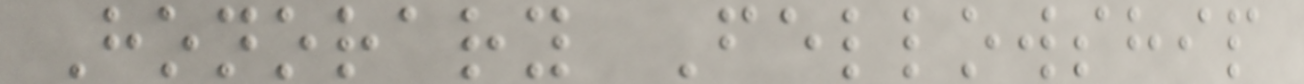Honorary Fellowship
